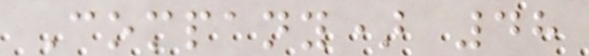Company) 48
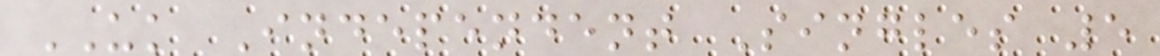UK Independent Singles 5
